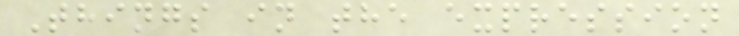Things in the expression
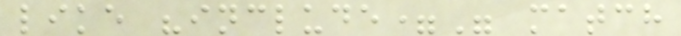like "include=" match
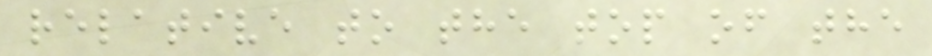relative to the top of the
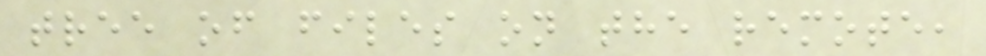tree of files on the remote,
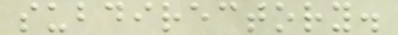subdirectory.
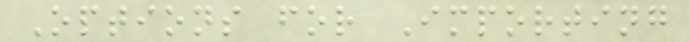Options for Importing
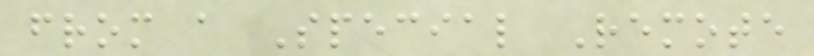from a Special Remote
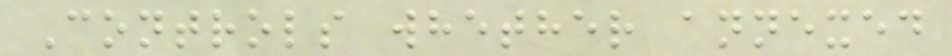Controls whether annexed
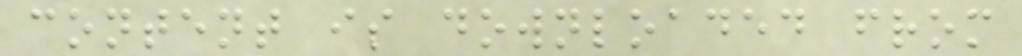content is downloaded from
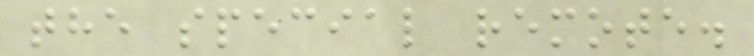the special remote.
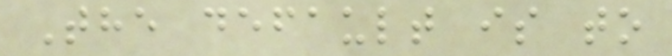The default is to
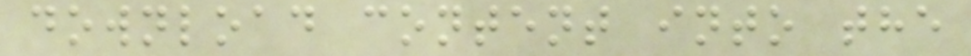download content into the
